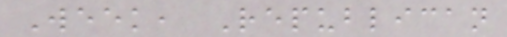Week, Republican
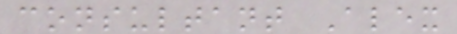consultant Alex
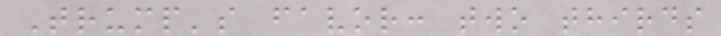Trump's favor: two thirds
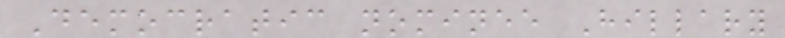Democratic nominee Hillary
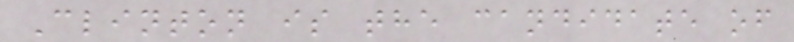Clinton is the candidate of
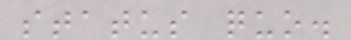status quo.
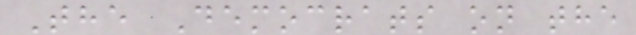The Democrats on the
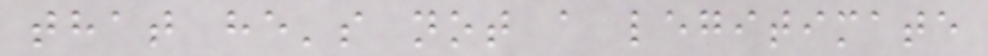that he's not a legitimate
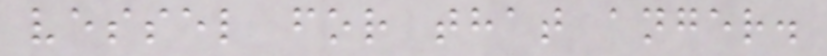vessel for that anger.
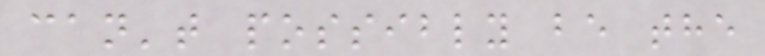can't possibly be the
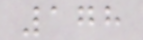178
